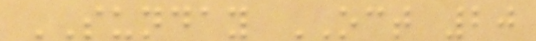SUNDAY OCT 20
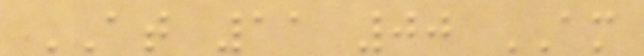AT 11 00 AM
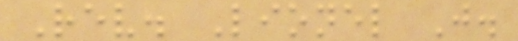Rev. Lionel J.
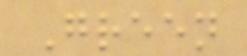Green
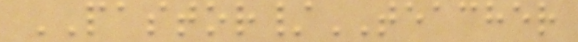PASTOR/TEACHER
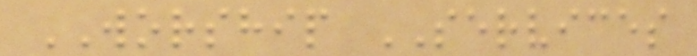WORSHIP SERVICES
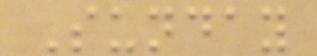Sunday
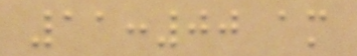11:00 am
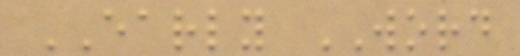EARLY WORD
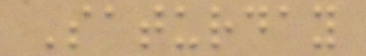Saturday
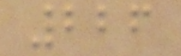226
